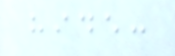hide:
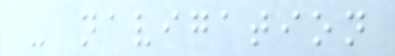- navigation
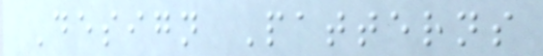Design Patterns
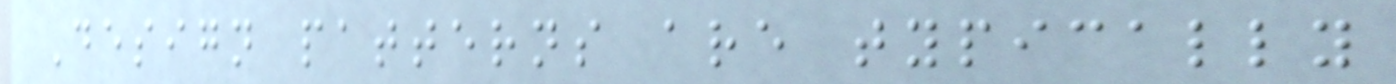Design patterns are typically
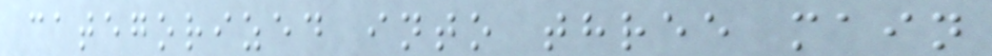categorized into three main
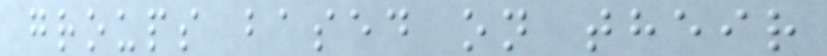groups based on their
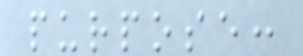purpose:
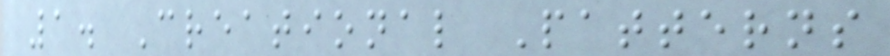1. Creational Patterns
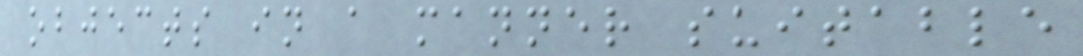objects in a manner suitable
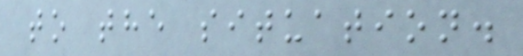to the situation.
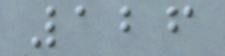126
